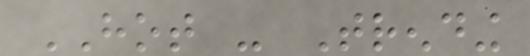HOT - Trending
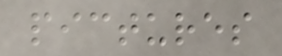pictures
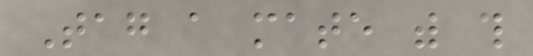Tag a mate with this
